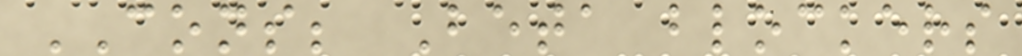CONS; Beta blockers
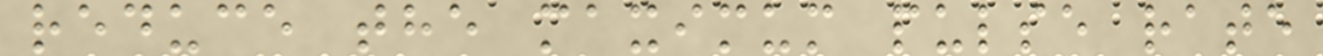reduce the maximum pulse rate
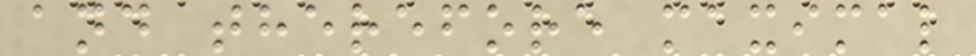and therefore maximal
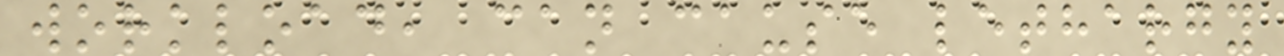workload, can cause lethargy
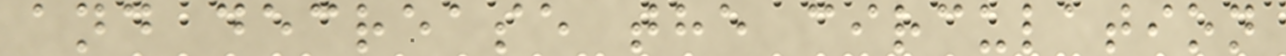and decrease the circulation
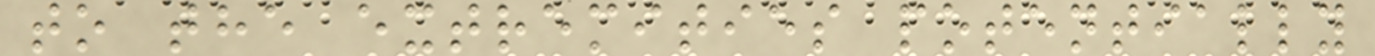to the extremities potentially
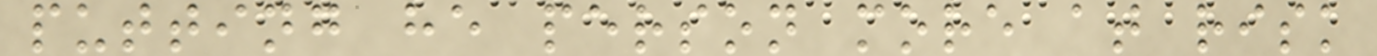putting he person more at risk
